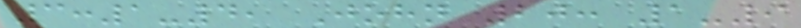3:1-4, John 20: 1-9
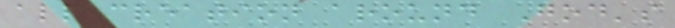all creation around God's
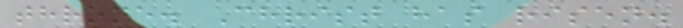throne. Christ has risen.
